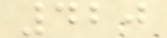420
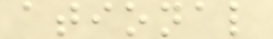ational
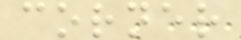corner
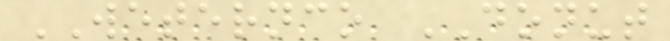WETERNCO DONUT
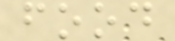food
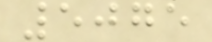5075
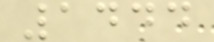1444
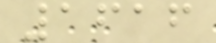1616
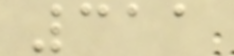311
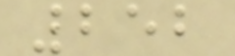252
